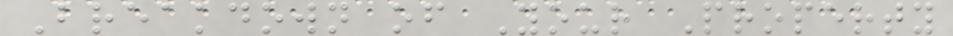Breakdown of Your Property
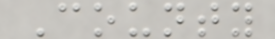County
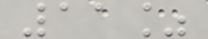11%
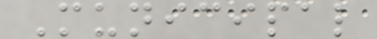Municipal
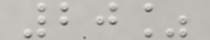20%
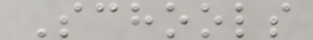Schools
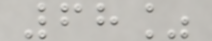68%
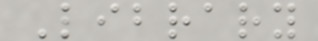Library
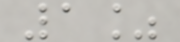1%
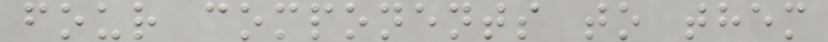four components to them
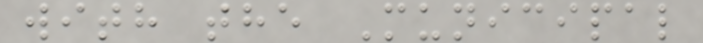with the Municipal
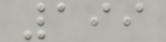199
